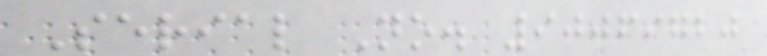Serial No. 90069720
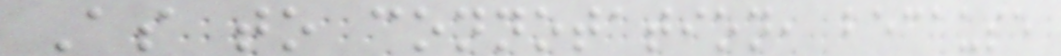As to connotation, because
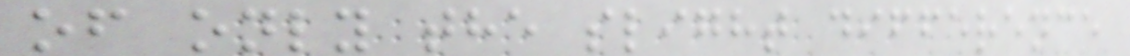of only the slight difference
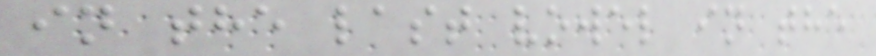in the last vowel in the
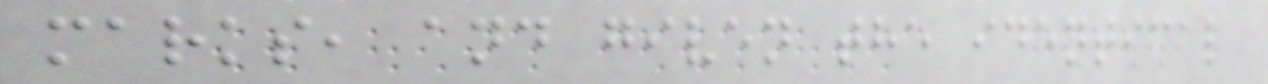marks, and given the identical
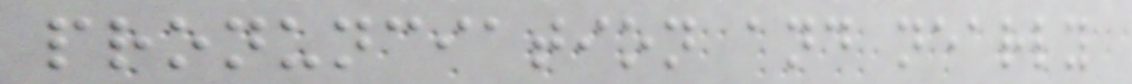pronunciation and nearly
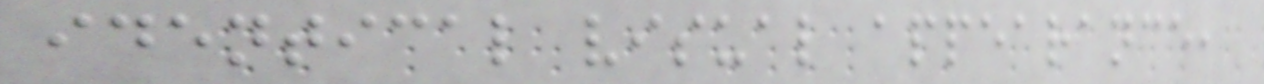identical visual appearance,
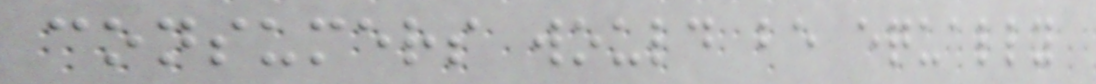consumers would be equally
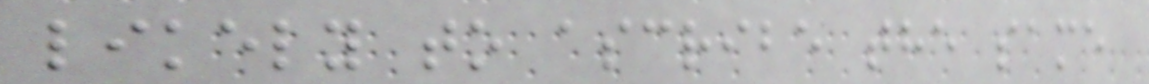likely to ascribe the same
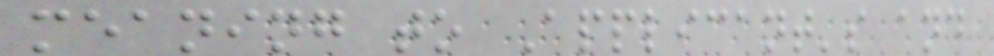meaning to Applicant's and
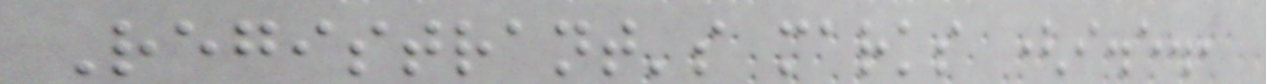Registrant's marks (i.e.,
